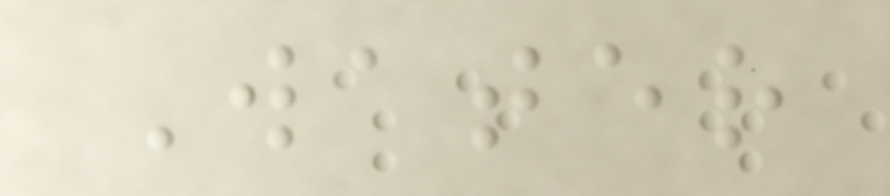Water
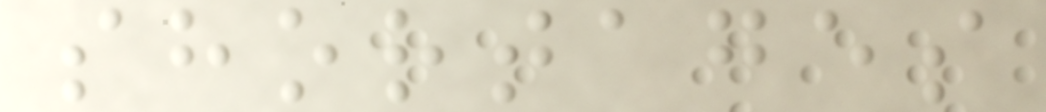shortages
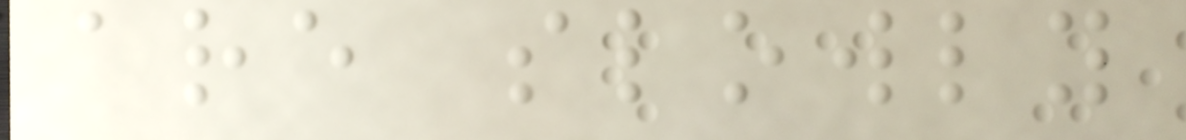are slowly
